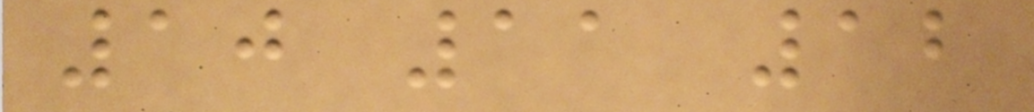10 11 12
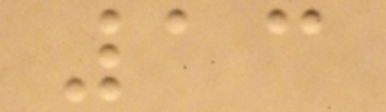13
